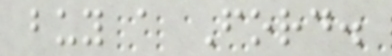buy a Ford.
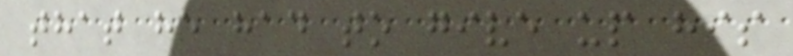that he had to give up his
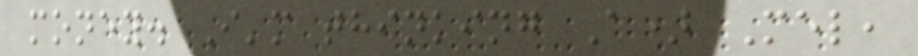money. I'm thinking A) Mel,
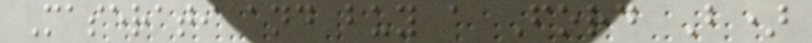Maserati and buy a Ford B)
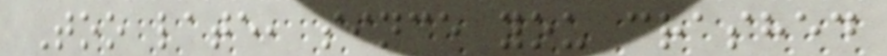Too late, since you crashed
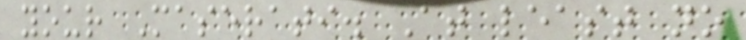your Maserati. At least no
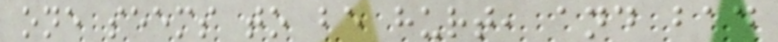one seems to be hurt, and bad
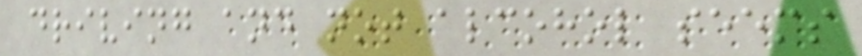driving and not alcohol seems
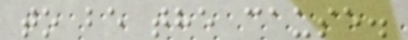to be the cause.
